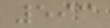593
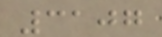3107
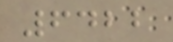6422
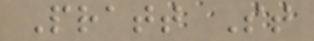Pratt St
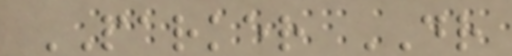PARKER DR
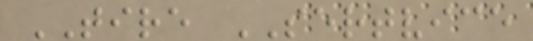TIRE SERTVICE
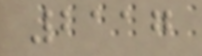2117
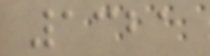1321
